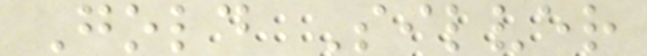Gold Silver
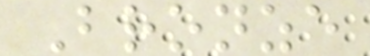Bronze
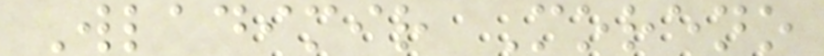Wladimir Moreno
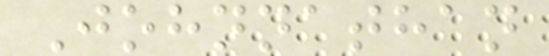Johnnathan
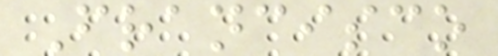Francisco
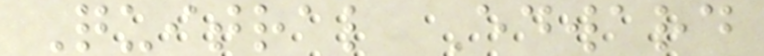Quitral Edward
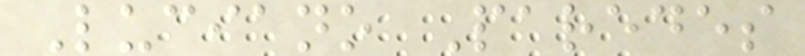Luciano Paredes
